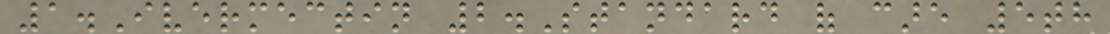1.Ivermectin 2.Standard of care 5th
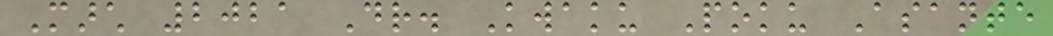March 2021 Dr. Kwaku Poku Asante
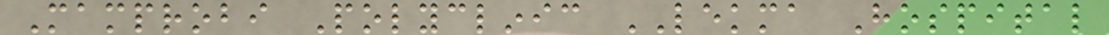Mamprobi Polyclinic LEKMA Hospital
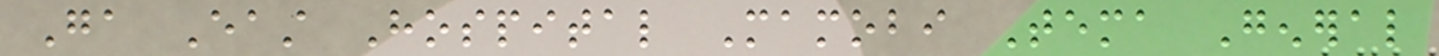Ga East Hospital Mamobi Tema General
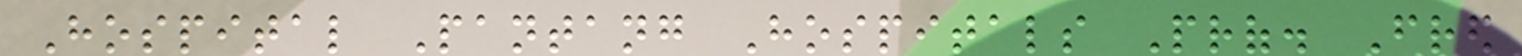Hospital Pantang Hospitals Prof. Fred
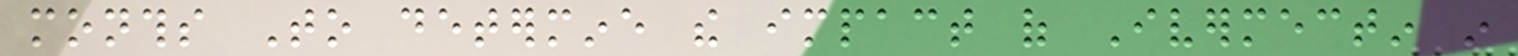months To determine the impact of Ivermectin in
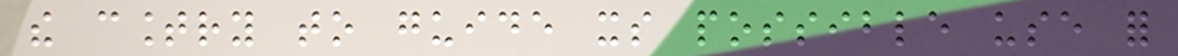the country to guide its possible use for
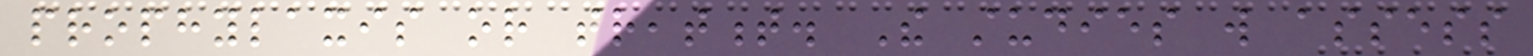prophylaxis or treatment. The studies will assess
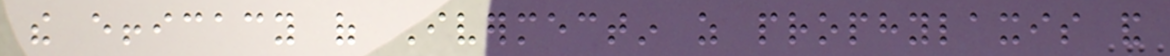the efficacy of Ivermectin as prophylaxis and
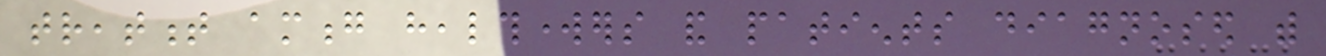treatment among healthworkers and patients diagnosed with
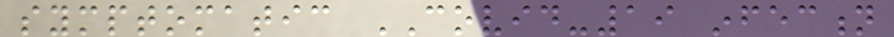symptomatic COVID-19 infection
